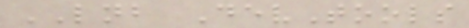LNB DevTools
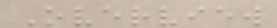Overview
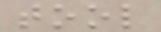tool
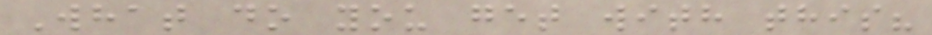What do you get with this?
